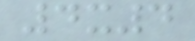4x4
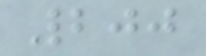200
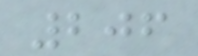206
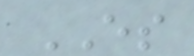ES
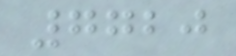7720
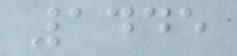1445
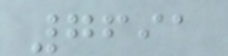7691
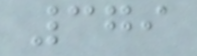379
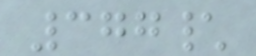377\
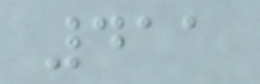411
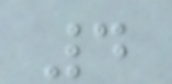4
